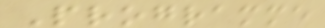Programme
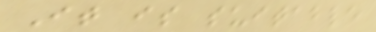It is suitable
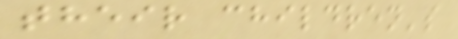their children's
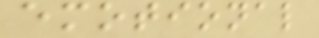emotional
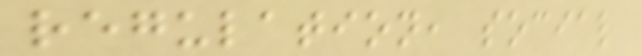regulation, social
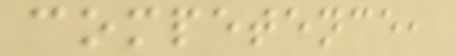competence,
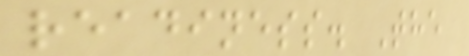readiness. The
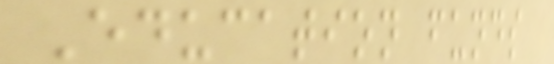Education funds
